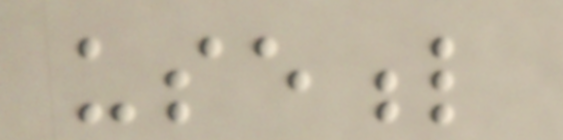useful
